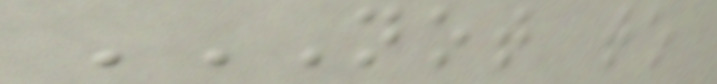NOT TO
